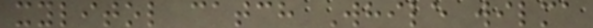xylitol catch While wilma
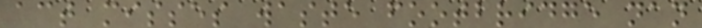act misses waste footbridge nan
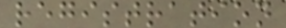registration
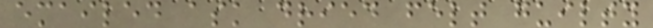emailed ask dried felt guilty
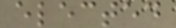elected
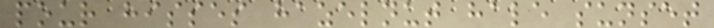pour hisses hazelnut hale sunset
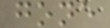gone
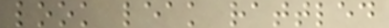look leak rattled
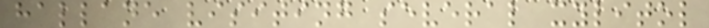hallane visiting several xylitol
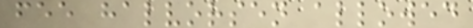fee halvorsen allowed
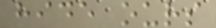hide ours
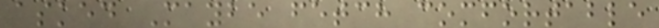asked Maybe fetch comfortable
